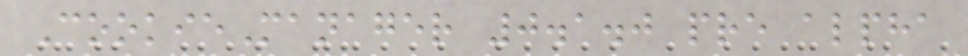CookieManager 0.1.0 pre alpha
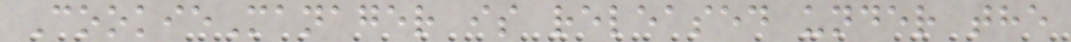CookieManager is released under the
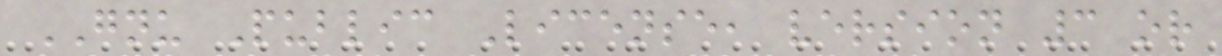GNU Public License, version 3 or
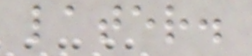later.
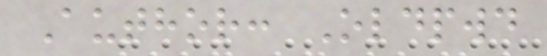Author: Oldpwd
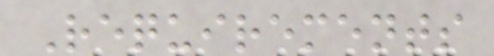Requirements
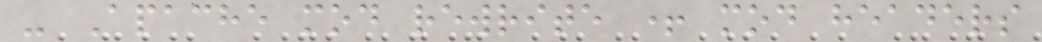- Apache mod rewrite + mod headers
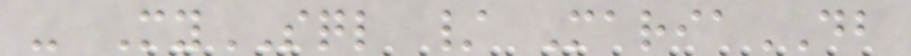- MySQL / MariaDB
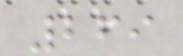269
